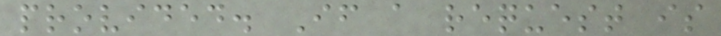provided. If a request is
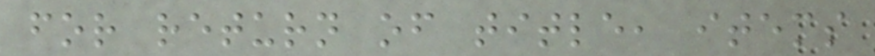for return of title, items
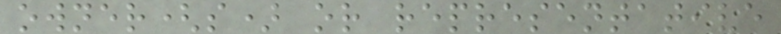owner(s) or representative
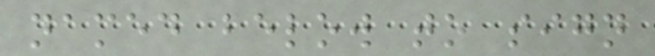named below to sign
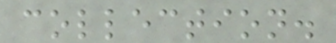collection.
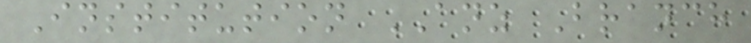Institution ANZ Branch
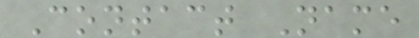Contact Name
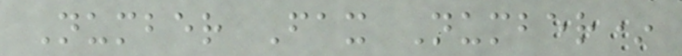Number Fax Number*
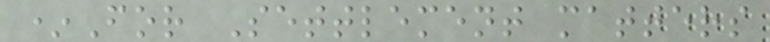*For Settlement matters
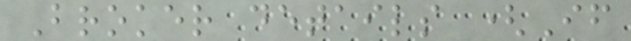Broker details (If
